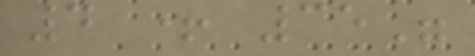4 + 35"
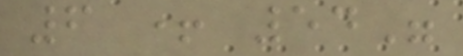6 + 54"
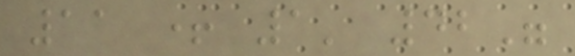11 + 1' 42"
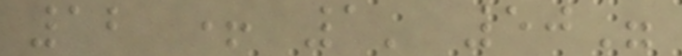12 + 1' 50"
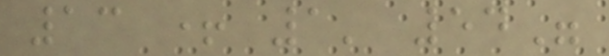13 + 1' 54"
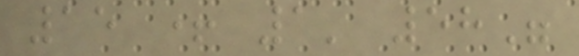15 + 1' 58"
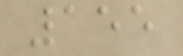155
